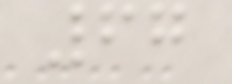67
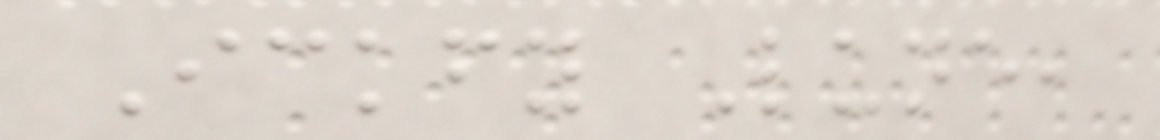Ickfy Lune,
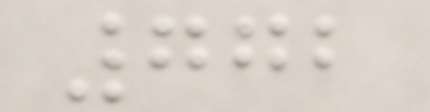772
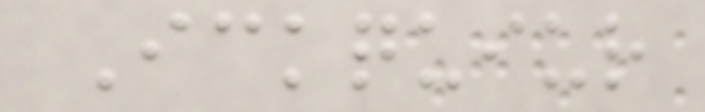Ickquiur
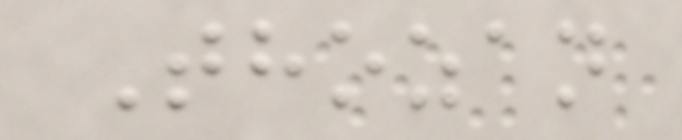Thozan
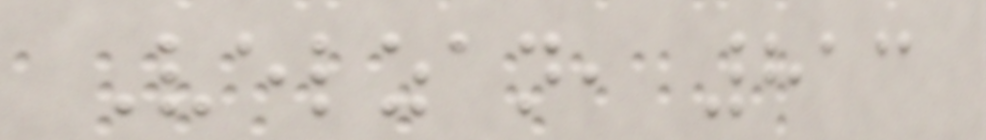Velzan, 813
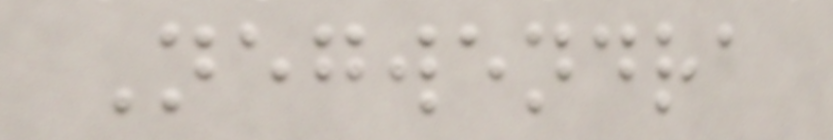Negwendra
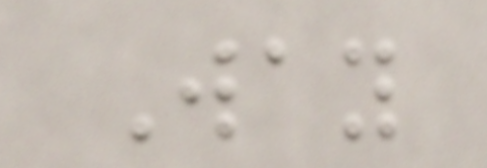Way
